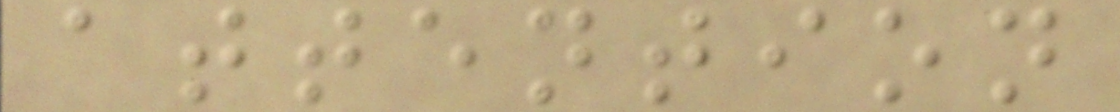attention
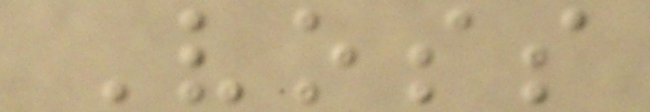Voss
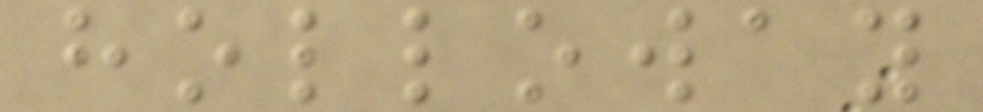holloway
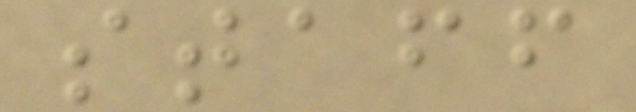staff
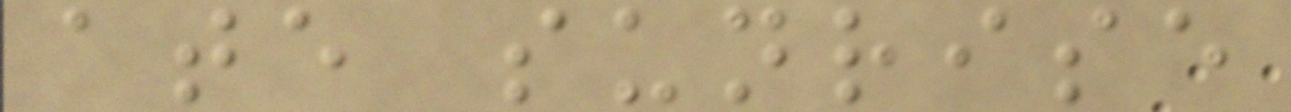ate sunrise
